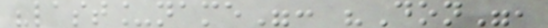"last_name": "Don",
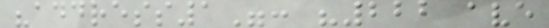"address1": "222 ave
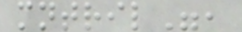mntril",
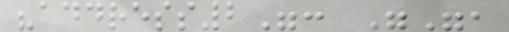"address2": "",
